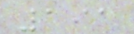191
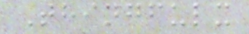Thingfulx
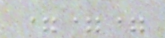===
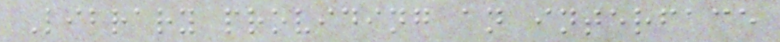Library providing an interface
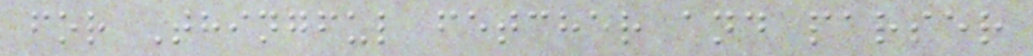for Thingful fetcher and parser
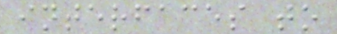interfaces to
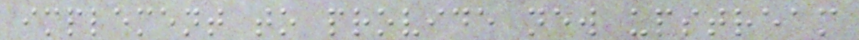implement to provide new upstream
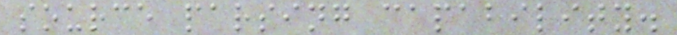source parsing capability.
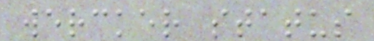wercker status
